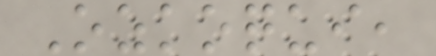Ozkoqui,
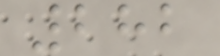282
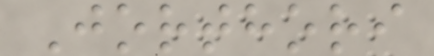Jorthori
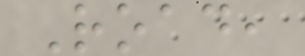Road,
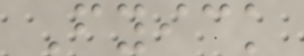Fyick
